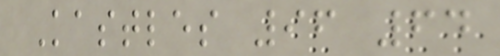Kastles 96 64
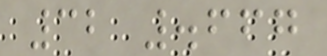32 .667
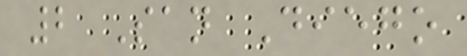2 San Diego
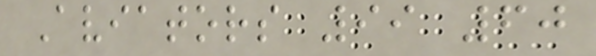Aviators 99 60
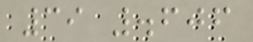39 .606
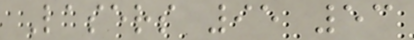Lasers 95 53
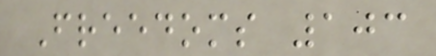Freedoms 103
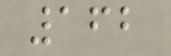162
